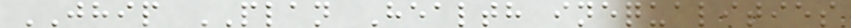JHIP PLAN Health inequalities
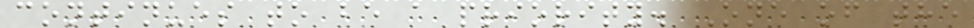continues to be a priority. One of the
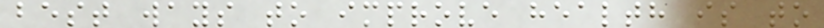best ways to improve health is to
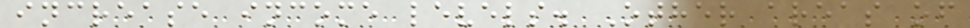increase income levels. Other areas of
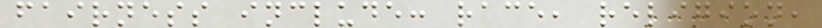fairness include: race, religion,
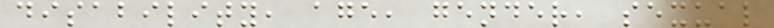disability, age, gender, sexual
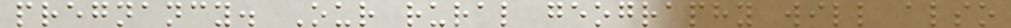pregnancy. Our rural geography will also
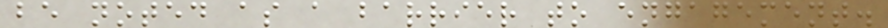be noted as a barrier to engagement.
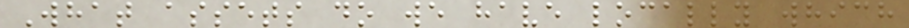What assets do we have locally which
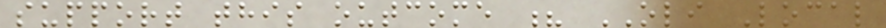support this outcome ? OLI Local
